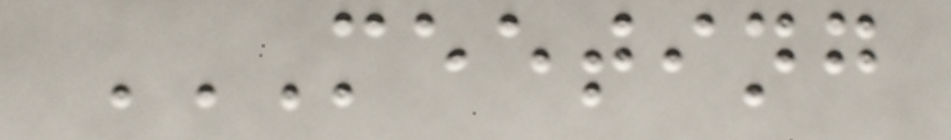MEETING
